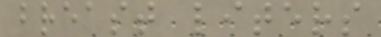breast liters
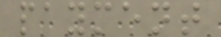payment
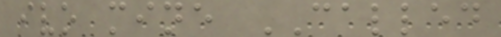ivo mine CALLED
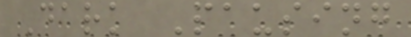Dark Pausing
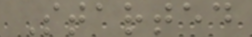Started
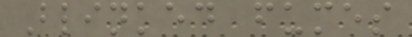Blinked fumes
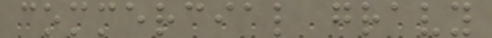commercial gravy
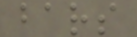bars
